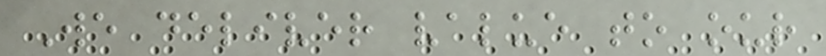We deliver value to our
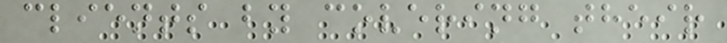clients by covering their
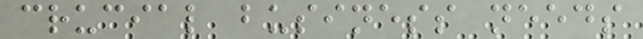crucial business needs
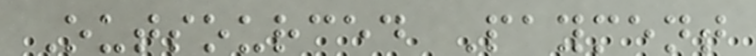Outsourced Payment
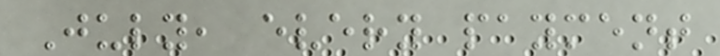July, every payment
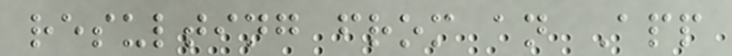resulting from an App
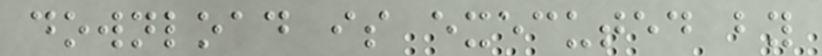download is executed by
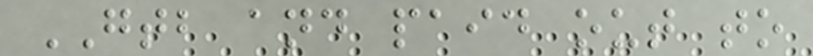GTB and paid out to
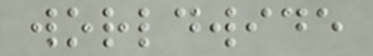worldwide
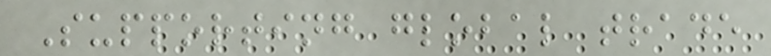Supporting global trade
